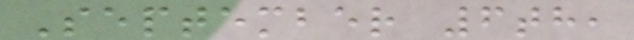September 6th,
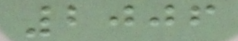2006
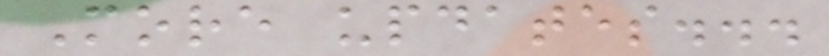More updates...
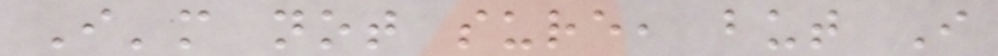I'm not sure, but I
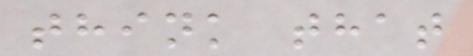think that
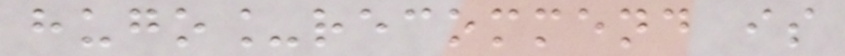hugo_recommend is
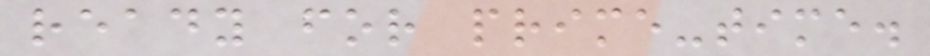ready for prime-time.
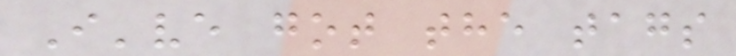I've got the tags
